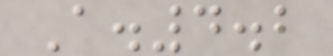A.4.2
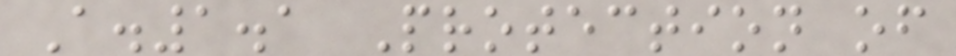A.1.1 Protection of
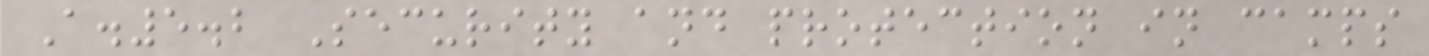A.5.2 Security and protection in camps
